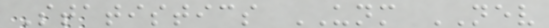Statistics UNM NEV
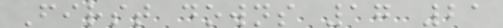First downs 17 21
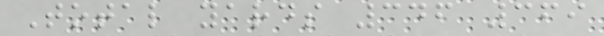Total yards 346 369
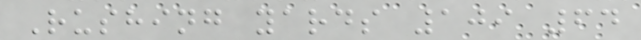Rushing yards 109 64
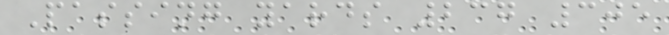Passing yards 237 305
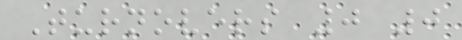Turnovers 0 0
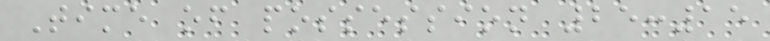Time of possession 25:15
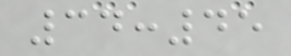34:45
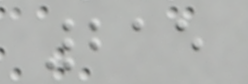215
